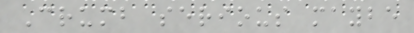Crumb serious maybe
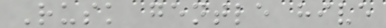Rusk gentle hive
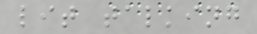lit talking
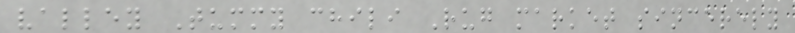valley Tummy chili Rug market sincerely
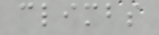climbs
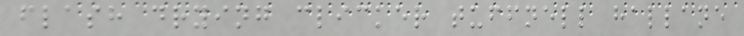flash drying clicker tuffnell hallane
